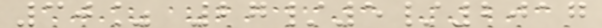30% 27/5/2017
